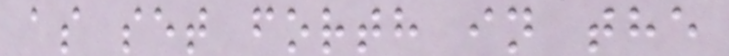as set forth in the
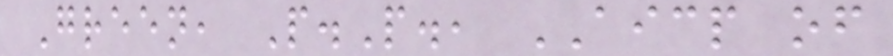Green, P.P., AICP of
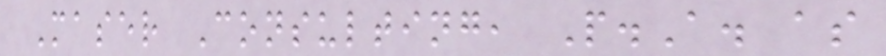Maser Consulting, P.A. as
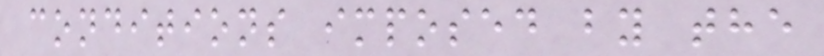conditions imposed by the
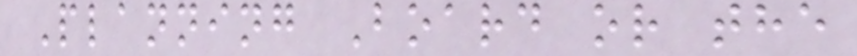Planning Board or the
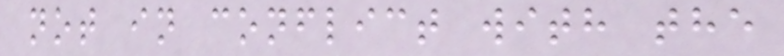not in conflict with the
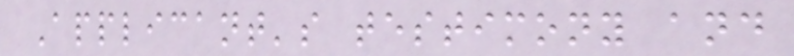Applicant's testimony and
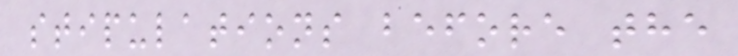stipulations before the
